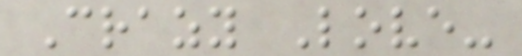Crazy Love-
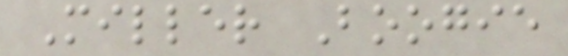Miller Boogie
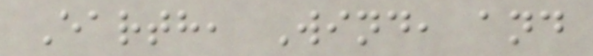Earth, Wind, and
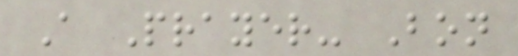A Prayer- Bon
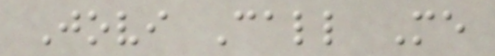Jovi Call Me
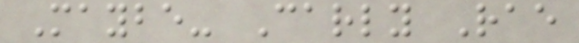Maybe- Carly Rae
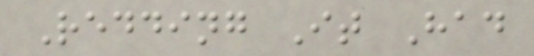Redding It Had
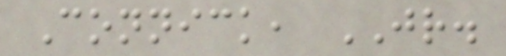Connick, JR.
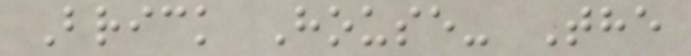Brick House- The
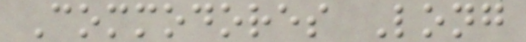Commodores Long
